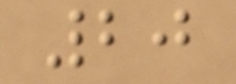20
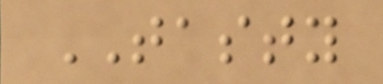TASTY
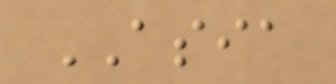ASIA
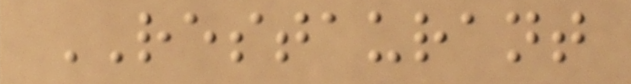RESTAURANT
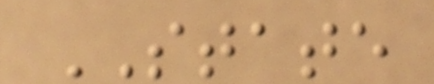STATE
